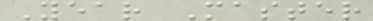Year Master
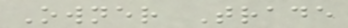Owner Trade
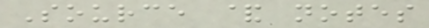Source & notes
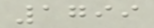1799
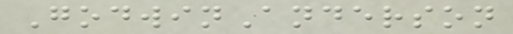GodwinAnderson
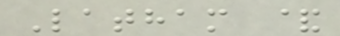Latham &
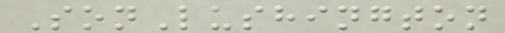SonLushington
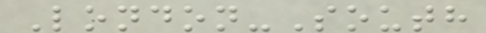London-South
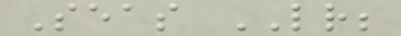Seas LR;
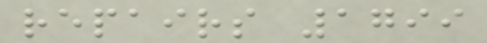repairs 1799
